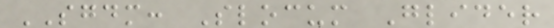SGDM: Slocum Glider
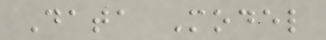Data Model
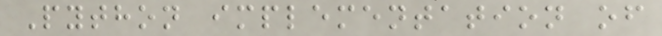Python implementation of
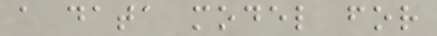a data model for
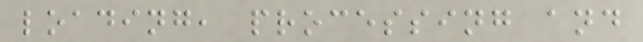loading, processing and
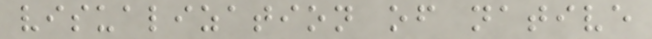visualization of native
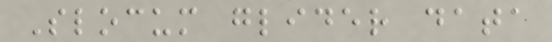Slocum glider data
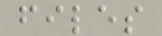files
